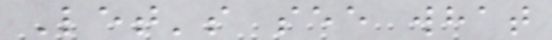Let's see what
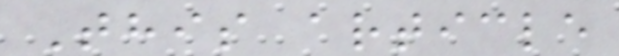This article
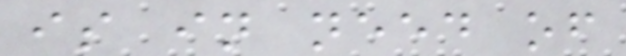is in need of
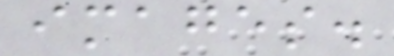images.
